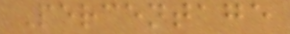Percentage
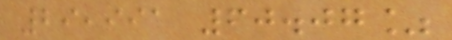29,991 60.07%
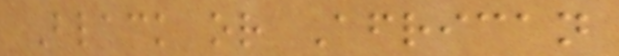Black or African
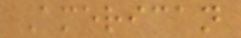American
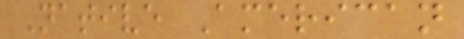Native American
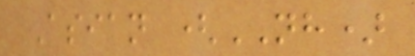Asian (NH)
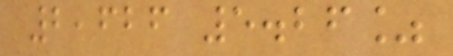2,626 5.26%
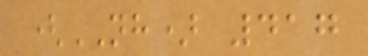(NH) 417
